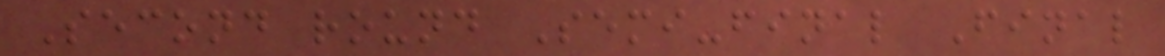Second round Semi-final Final
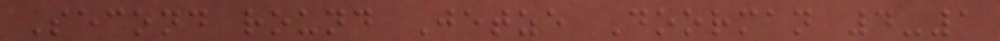Second round Jetze Doorman 4-1
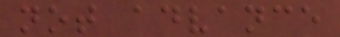not advance
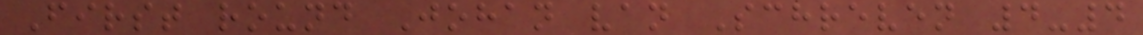First round Johan van Schreven 4-4
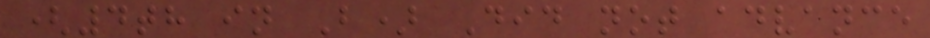(4th in B) Did not advance
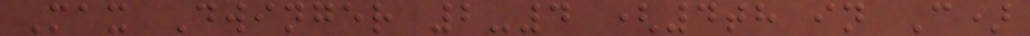Max Dwinger 2-4 (4th in C)
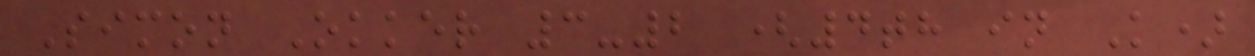Simon Okker 3-2 (4th in K)
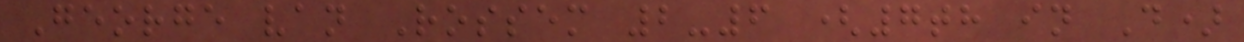George van Rossem 2-6 (7th in D)
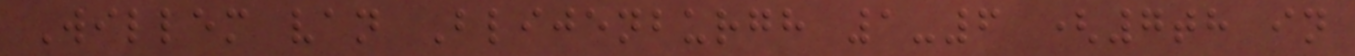Willem van Blijenburgh 1-6 (7th in
